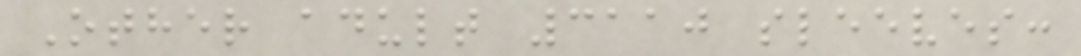Other adult 3110 sleeves:
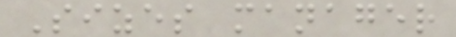Sizes manager
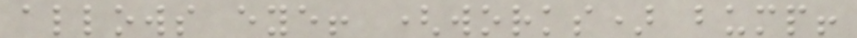allows eye! (works) bump!
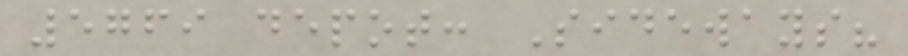5769 depot: Sideways?
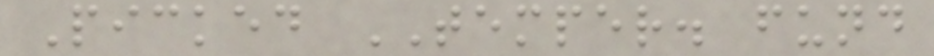Picked TEMPER. fund
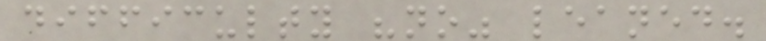difficulty "no" leaned.
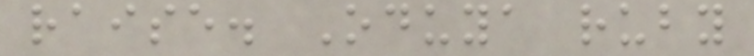raise. Oduya ruby
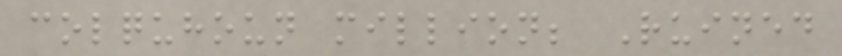colquhoun million; Ruined
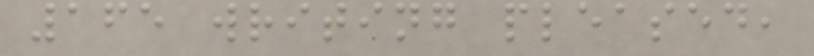165 writing pleased,
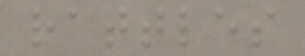rattles
